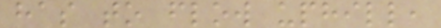has to flow uphill,
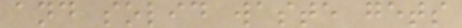and solid waste gets
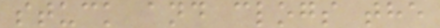stuck and clogs the
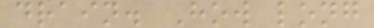drain. How long
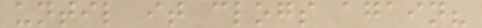until it clogs again?
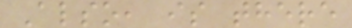Also, is there
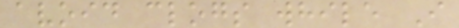avoid clogs while I
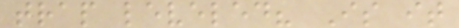trap leveled? Is it
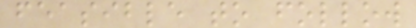feasible to follow
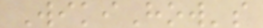WikiHow's
